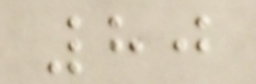80
